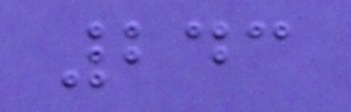243
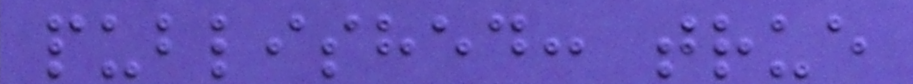published: true
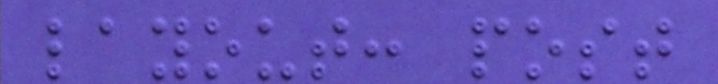layout: post
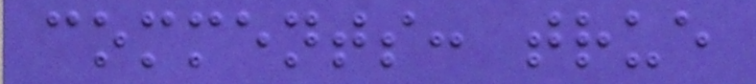comments: true
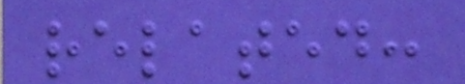related:
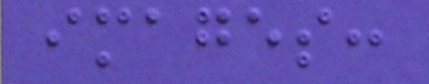images:
